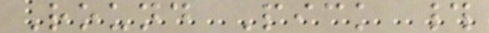Round Pick #
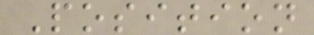Position
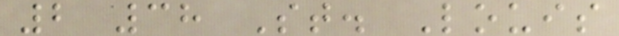2 38 St. Louis
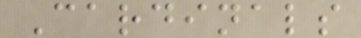Cardinals
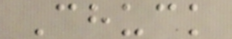Chuck
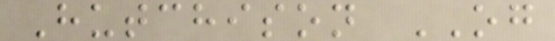Hutchison OG
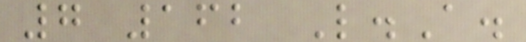7 162 L.A.
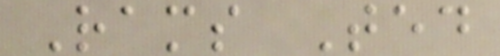Rams Ted
